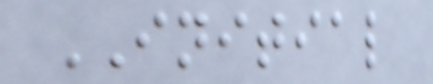INITIAL
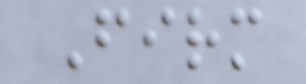Firm
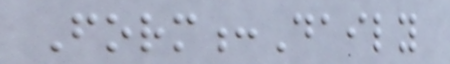Form:Daily
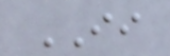II
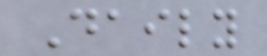Daily
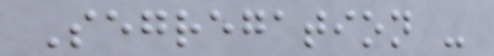Segregation -
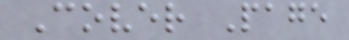Cover Page
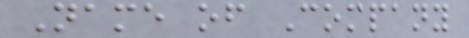Name of Company
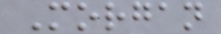Morgan
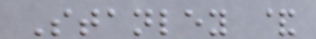Stanley &
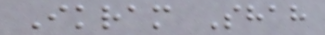Ikram Shah
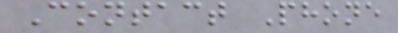Contact Phone
